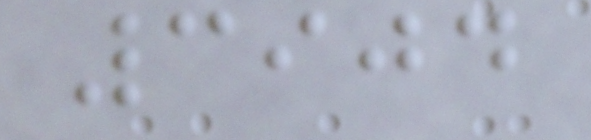3904
